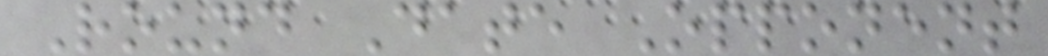Round Date Opponent
